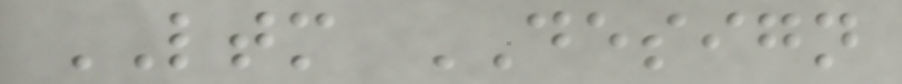LTM DESIGN
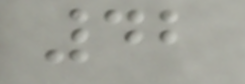42
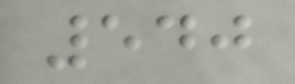540
